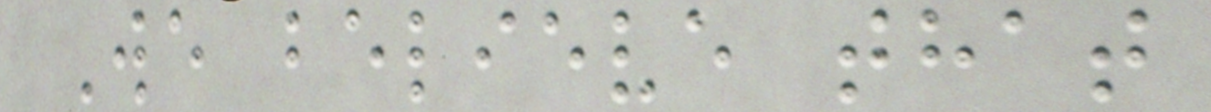We believe that
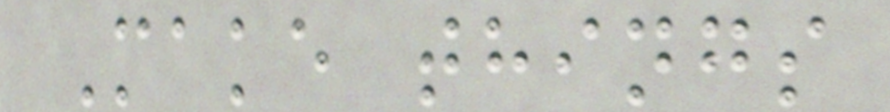Make things
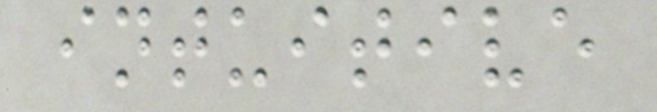intuitive
